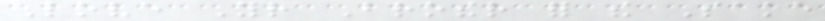Love Your Brother for the Sake
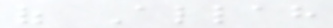of Allah
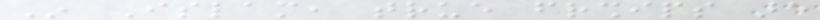In Islam, true friendships are
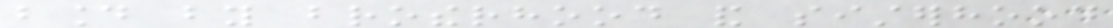bound by brotherhood and sisterhood
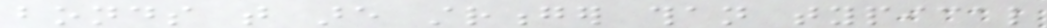bonds that are stronger than typical
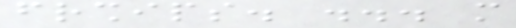friendships. ... more
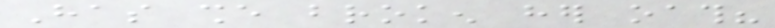Has she broken her oath?
